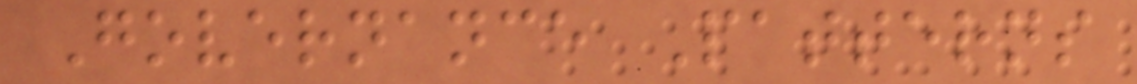Governance Patterns
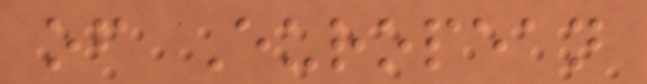of European
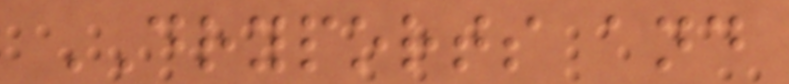DRYPORTS and
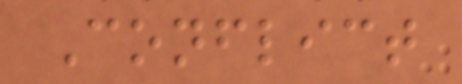Conflict
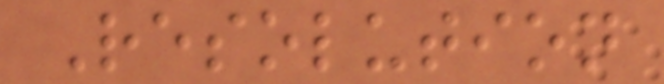Resolution
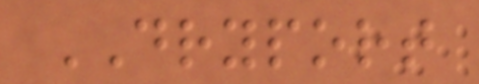DRYPORT
